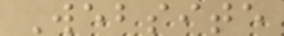Website
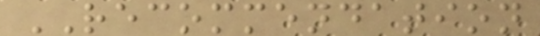RECOMMENDATION
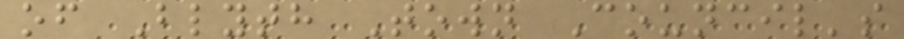of Blyth Town Council's
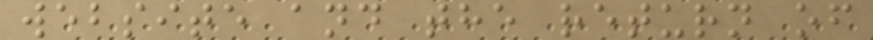website and the return of
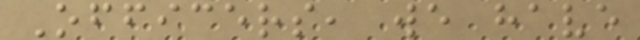Officers, we have
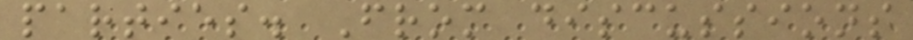parties. From discussions
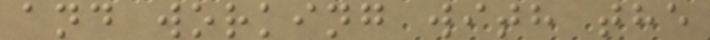and working with the
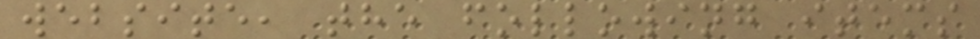website, the following items
